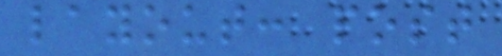layout: post
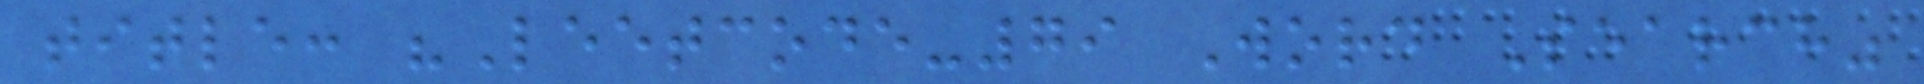title: "Leetcode-79 Word Search"
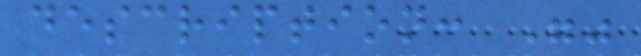description: ""
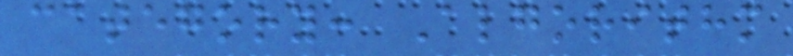category: Algorithm
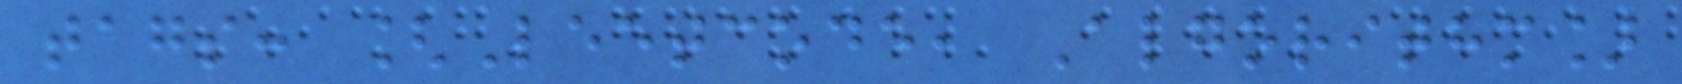tags: [Leetcode, Algorithm]
